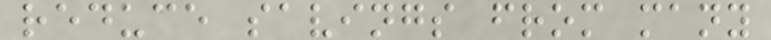reduce savings from many
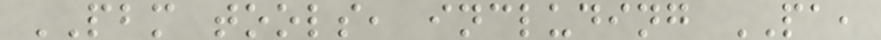PBM tools, including PA,
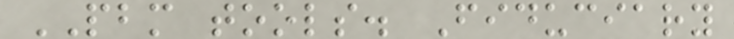PBM tools. Fiduciary
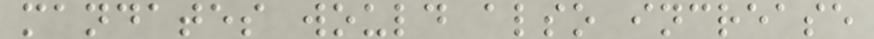mandates would also increase
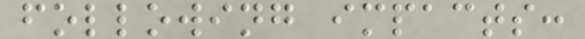following impacts:
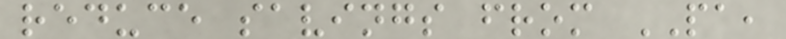reduce savings from PA,
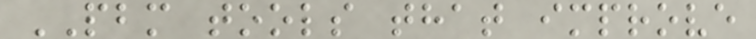PBM tools that improve
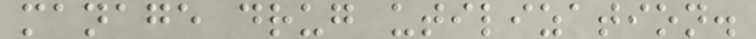manage drug utilization.
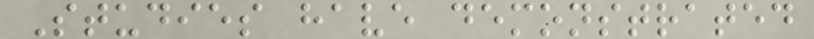Studies have demonstrated
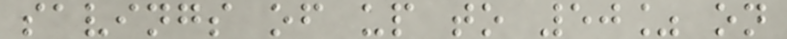savings of up to 50% on
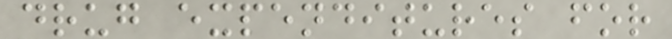drug expenditures for
